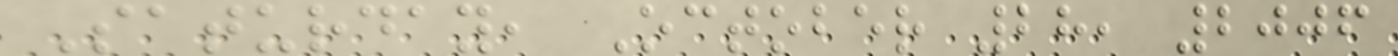Saturday, October 28, 2006
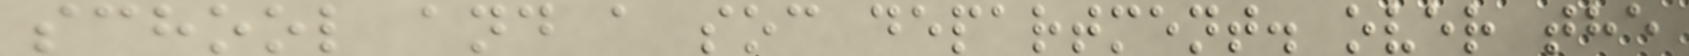school and a soc department. over the
